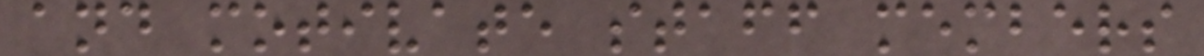and motivate staff members
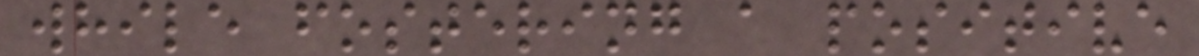while fostering a positive
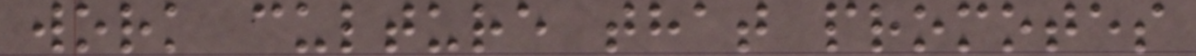work culture that promotes
